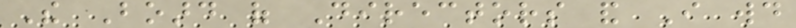The Board of Directors and I would
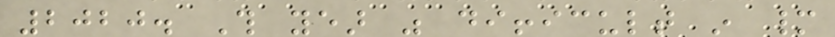2020. This year was difficult in many
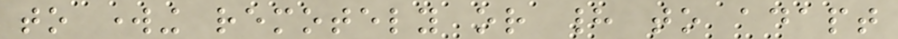to working remotely or had to adapt
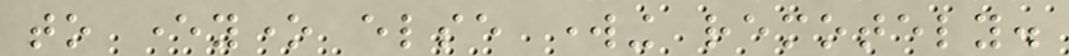to everyone else working remotely.
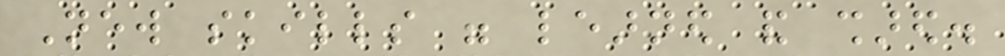New skills were learned and shared.
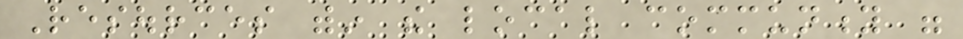Resources within the local community were
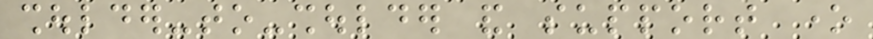shoulder-to-shoulder and support one
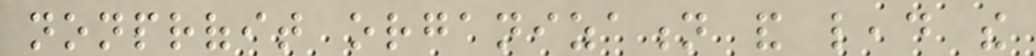nonprofit organization and lead the
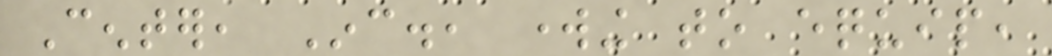Center, Inc., working to equip,
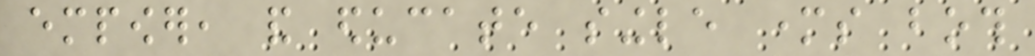empower, and educate single mothers both
